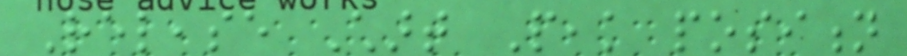Release Chart Peak position
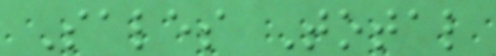Sales Total
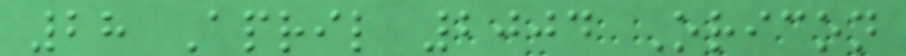28 April 2004 Oricon
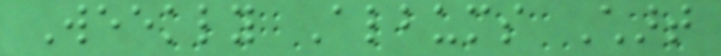Weekly Albums Chart
